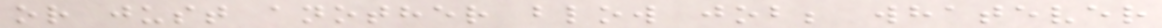or just another blow job; whatever
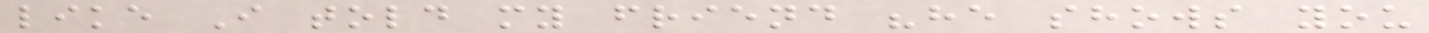like I told my friend "he shows you
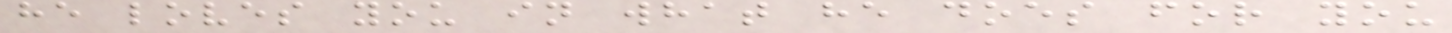he loves you in what he does for you
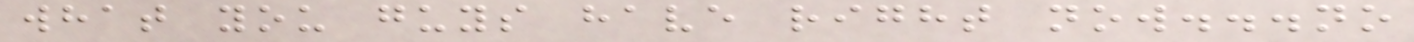what you guys have right now...no
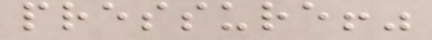pressure!"
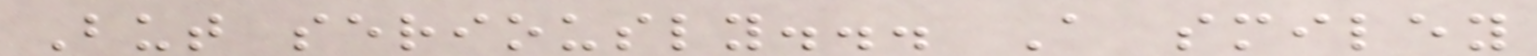But seriously... A smiley
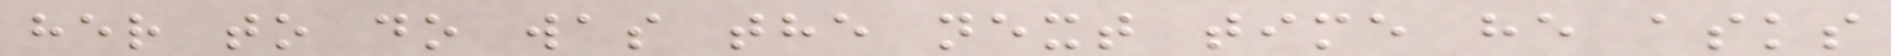her to do was the next time he asks
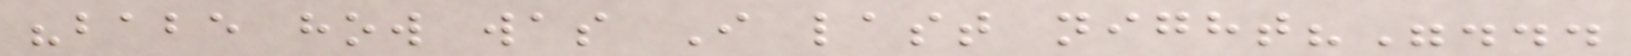"babe how was I last night?"...
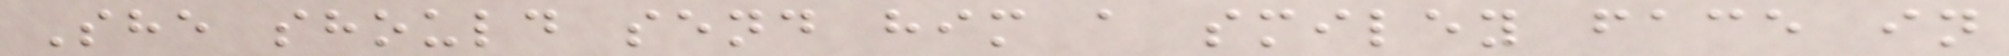She should send him a smiley face in
